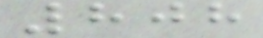808
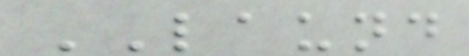LAUND
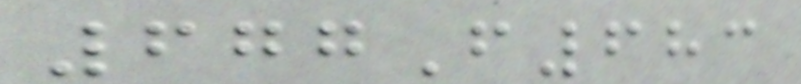677F683
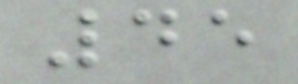45
